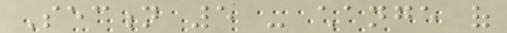Section 5 - change of
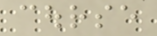course
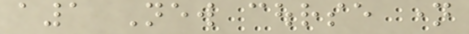a1 New course name
